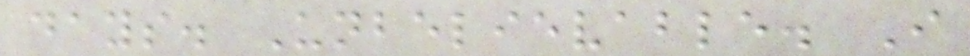days. Unbelievable. I
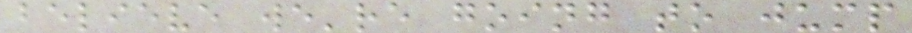believe we're going to jump
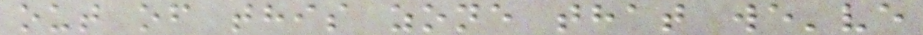out of this zone that we've
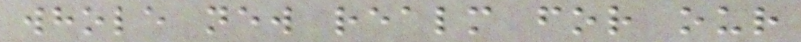whole new realm for our
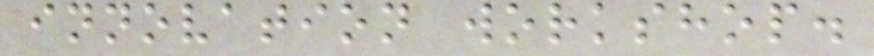innovation workshop.
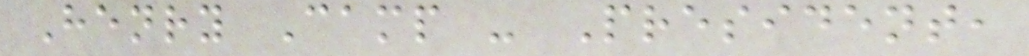Henry Camp - President,
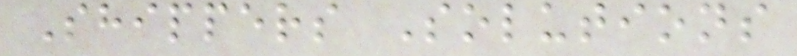Shippers Solutions
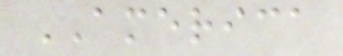AMERICA
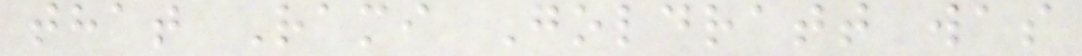that Rami Goldratt was
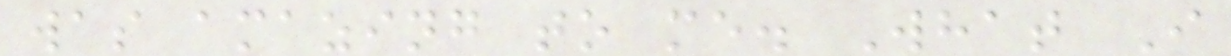was amazing to me. What I
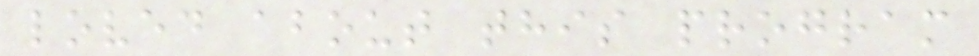loved about this program
